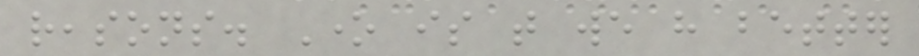reasons. One is that we have better
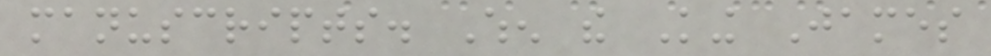manuscripts. When the King James
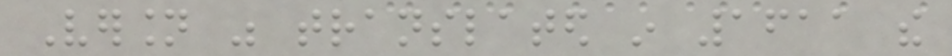Version was translated in 1611 the
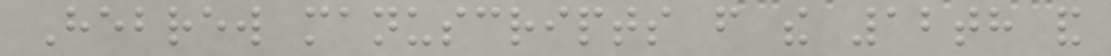Hebrew manuscripts from the 12th and
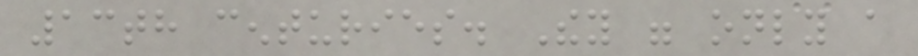13th centuries. They were only a
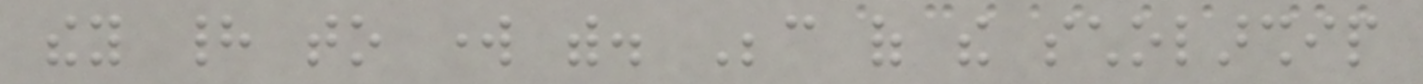they had to work with. Because of the scholarship
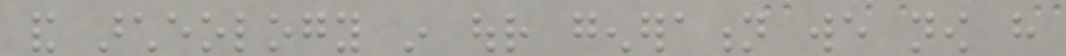and archeology in our generation we now have
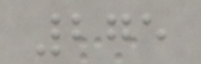275
